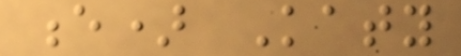e) Katy
